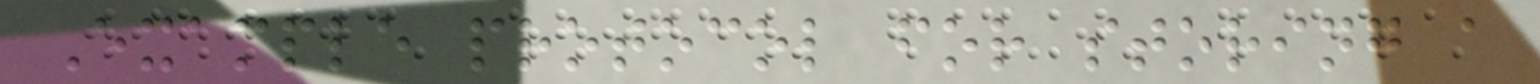Example protocol for storing a
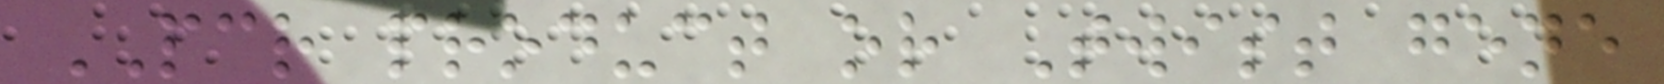PCR product or Twist gene
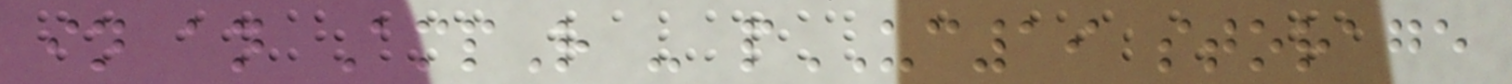in an AmpR - pUC19 storage
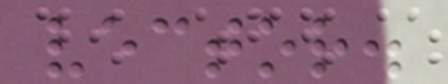vector.
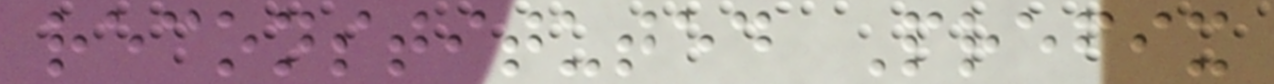reconstituted Prefix
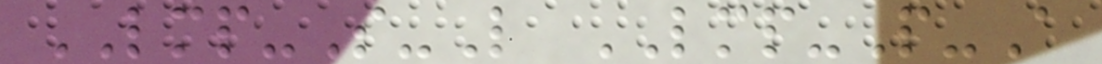LMP-S-L LMP-P-A
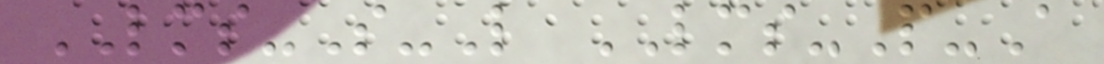LMS-S-L LMS-P-A
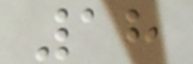18
